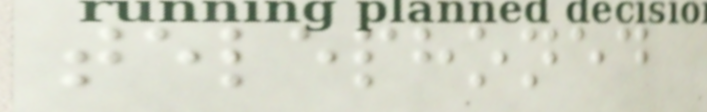telephoned
